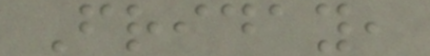Friday,
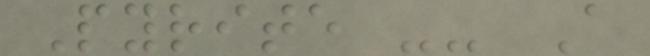Pyrite -- A
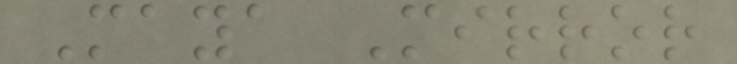Maya Mirror
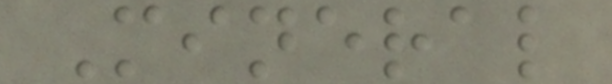Mineral
